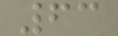63
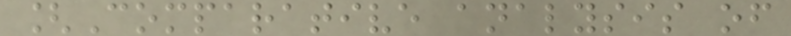[Comparative analysis of
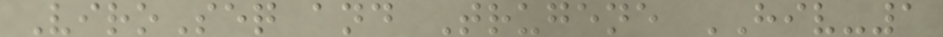ViroSeq and Trugene HIV-1
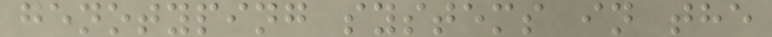genotyping systems in the
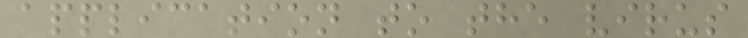application to the virus
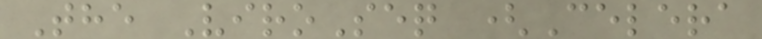The ViroSeq (Celera
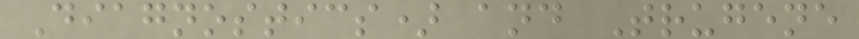Diagnostics) and Trugene
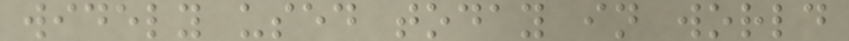widely used today in world
